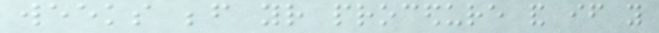weeks before your procedure and if you
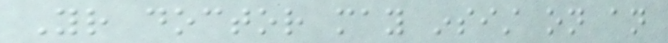Your doctor may insist on an
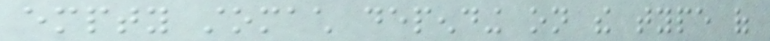empty stomach depending on the type of
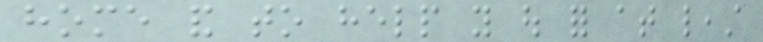home and to help you out for at least
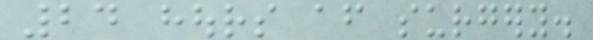24 hours after surgery.
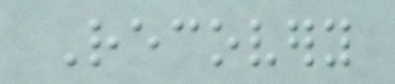Recovery
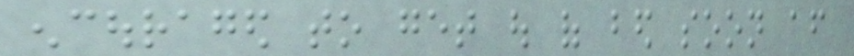encouraged to get out of bed soon after
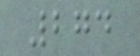274
